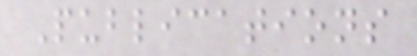Publications
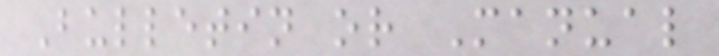Bulletin or Manual
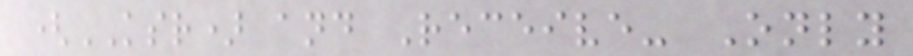(KSR) and Receive- Only
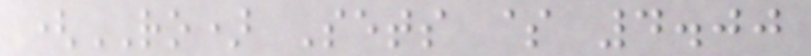(RO) Sets $ 4.00
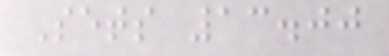Sets 13.00
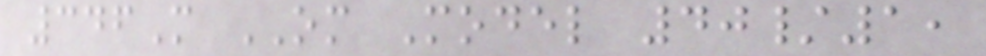346M OM Model 40/1,
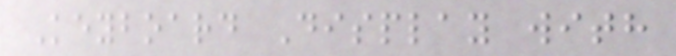Keyboard Display with
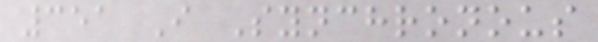351 I Synchronous
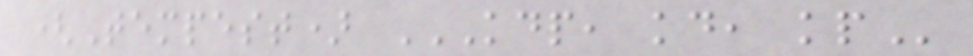(Tempest) KDP, KD, KP
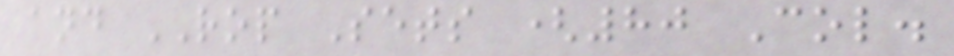and ROP Sets (80 Col.
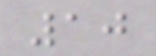10
